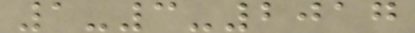1-3-2017
